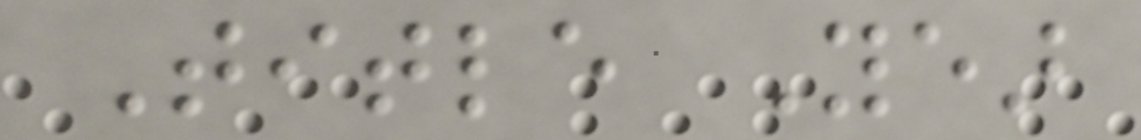Title Year
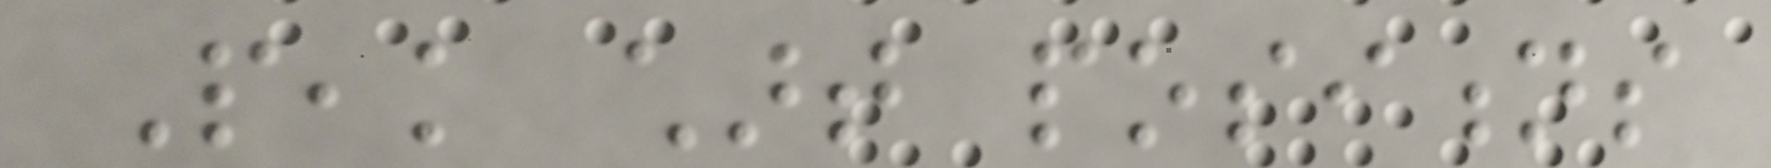Peak chart positions
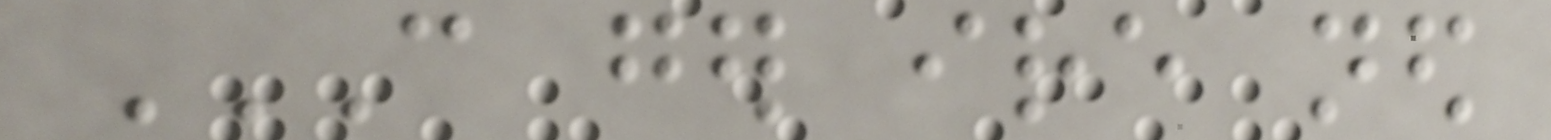CAN GER IRE NED
